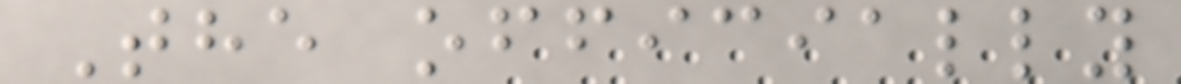The officially
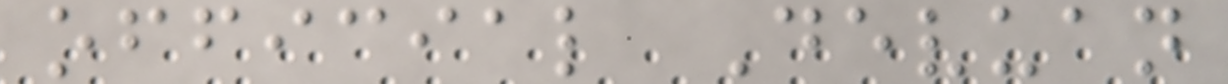official Devuan
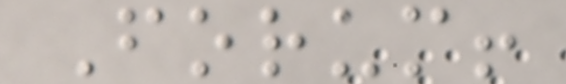Forum!
